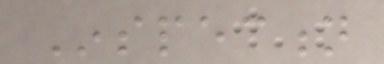Inspection
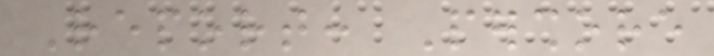Report: Pershore
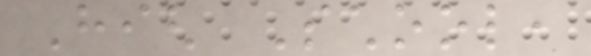High School,
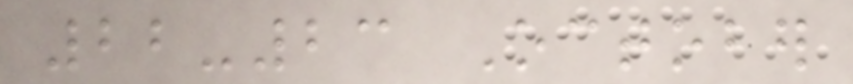22-23 October
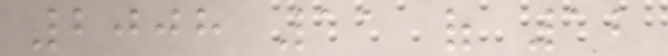2008 11 of 12
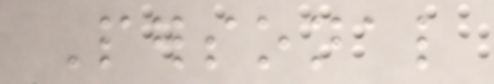Personal
